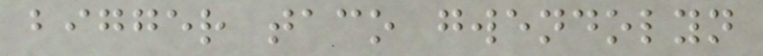bigger taco gwendolyn
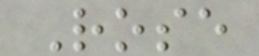Rose
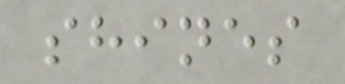shines
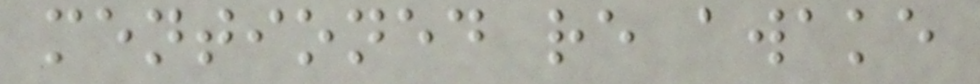mentioned re awake
